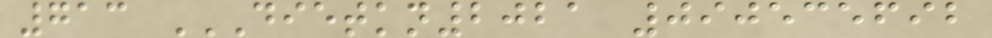713 DIETKN2021 090535692
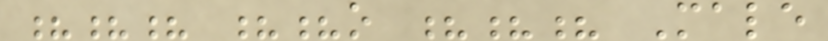??? ??o ??? Male
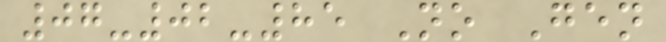07-02-85 No Gen
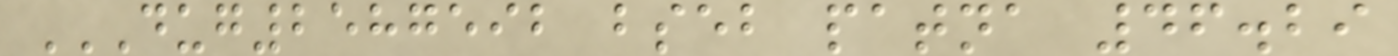DUG2587592 BSEB PATNA 46.29
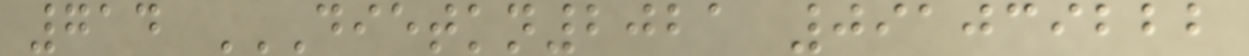714 DIETKN2021 091039222
